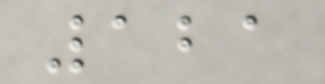121
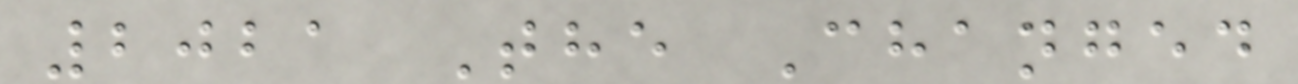2021 The Changed
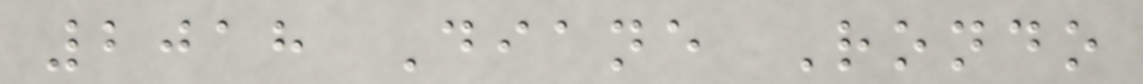2018 Diane Rondo
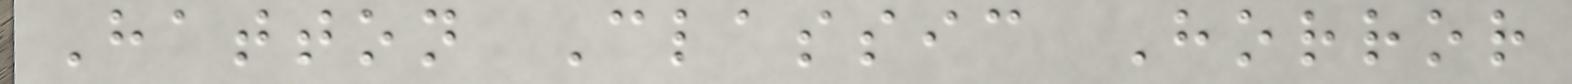Hatton Classic Horror
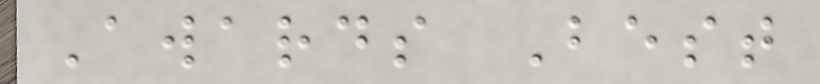Awards Best
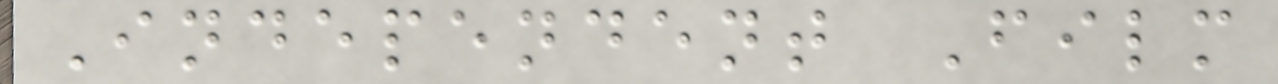Independent Film
